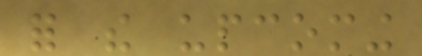for the upcoming
